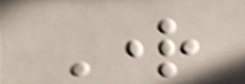Right
